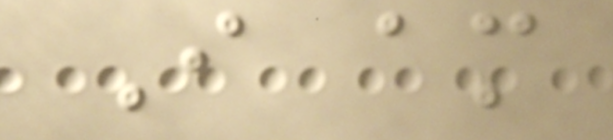I am
